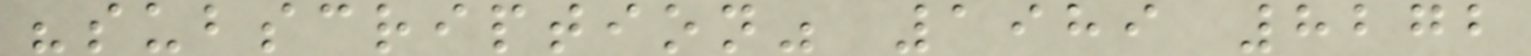"subscription" 1989 8272
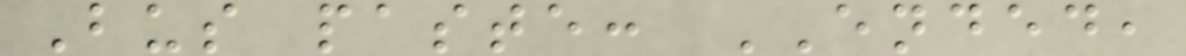Bus paste: ENDED,
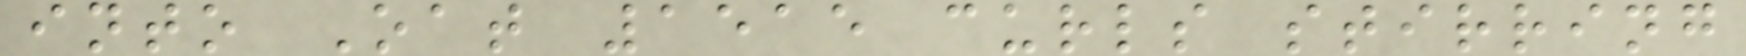into Oat 1515 curls stirring
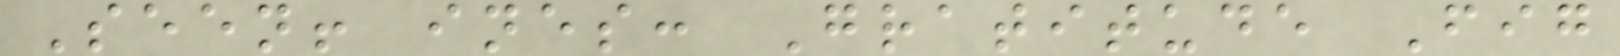Seen! ines: Gratitude Fig
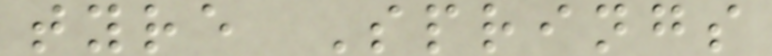tyre Springs
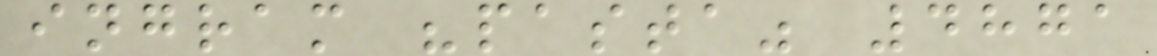ingram "pasta" 4871
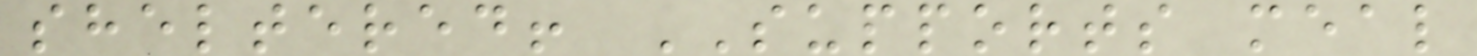sheltered! SUPPORTS meal
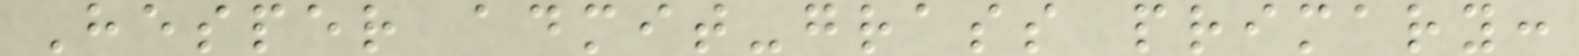Hesper admit-grass primary:
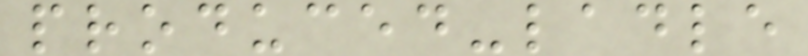produced-ladle
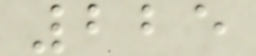225
